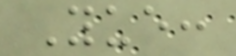Yue:
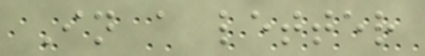In a letter
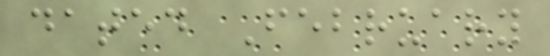dated February
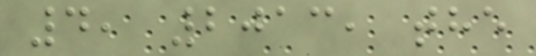4, 2013, the
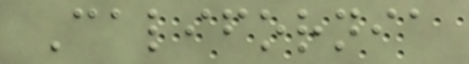California
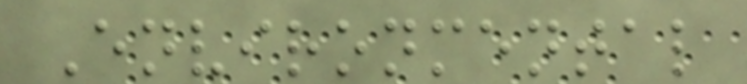Environmental
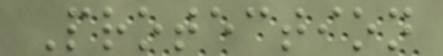Protection
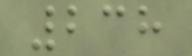238
